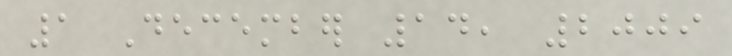1 December 14, 2009
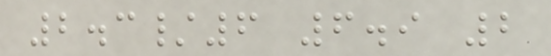2.3/6 6.9 2
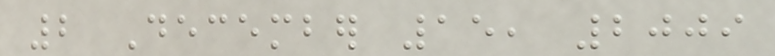2 December 15, 2009
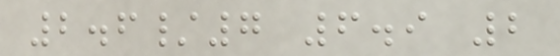2.6/7 6.9 2
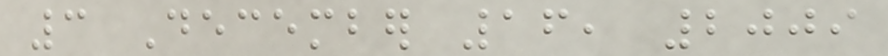3 December 16, 2009
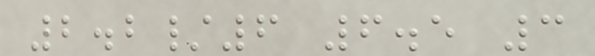2.2/6 6.5 3
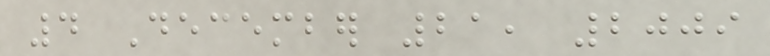4 December 21, 2009
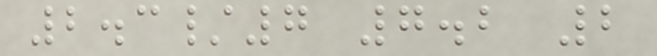2.3/7 7.2 2
